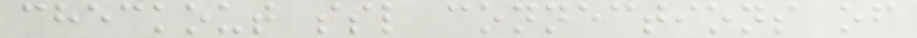checkout ssl connections of
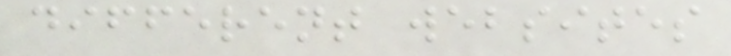different websites
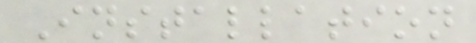Installation
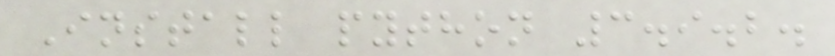Install python 3.9.2.
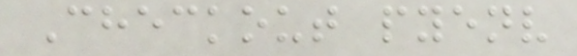Checkout pyenv
